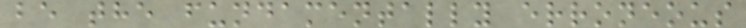be the fundamentally erroneous
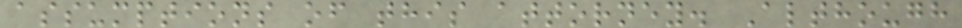assumptions of this attorney. Although
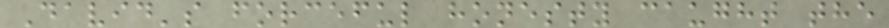David's forceful honesty caught the
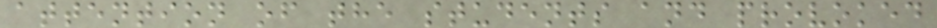attention of the students and provoked
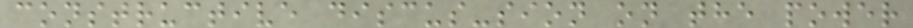constructive discus-sion on the power
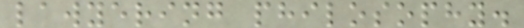lawyering philosophy.
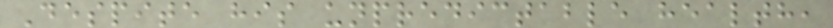Despite his unpredictable health,
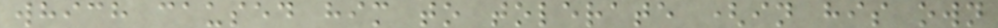which caused him to tolerate (in his own
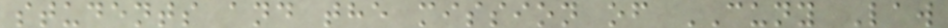students and the mission of CUNY Law
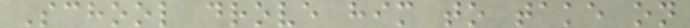School drove him to take on
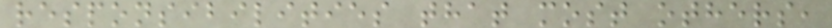responsibilities that most others,
